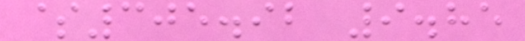$305.92 9.85
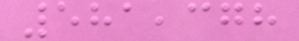581,378
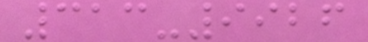313-9926
